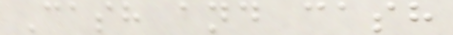Cash and cash
